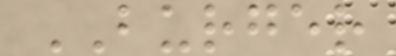BURGER
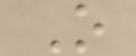O
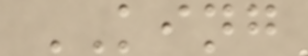KING
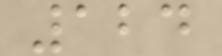124
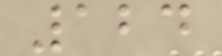124
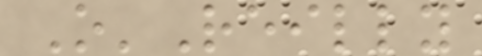O'Reilly
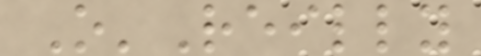O'Reilly
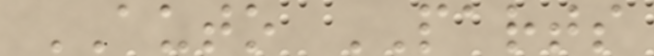AUTO PARTS
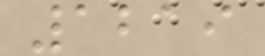1219
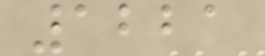1221
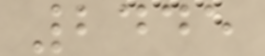2445
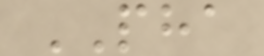PHA
